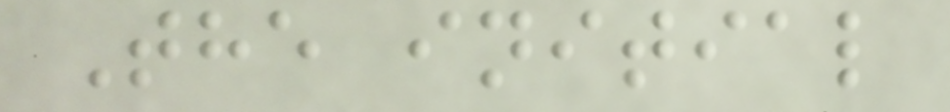The initial
